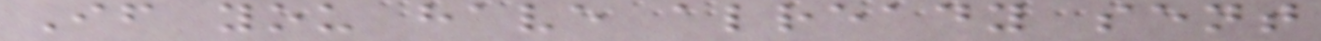If you have already sent
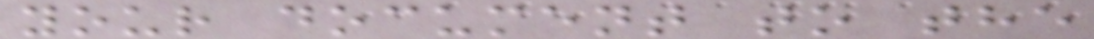your document to the
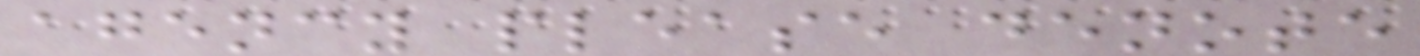agency please denote
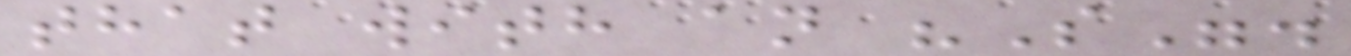that with an "S".
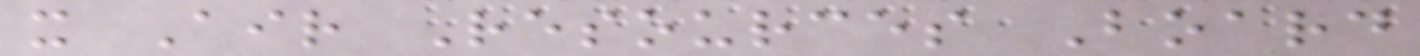x Air Resources Board
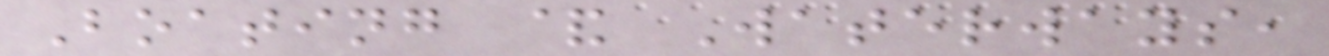Boating & Waterways,
